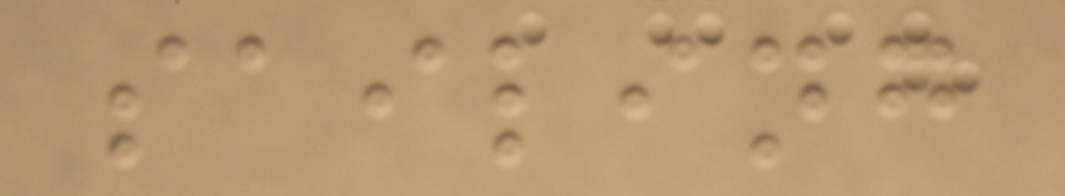sailing
